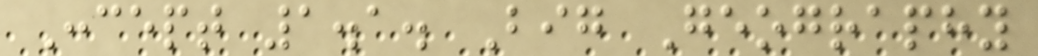Concept 1.1. Big Geography
